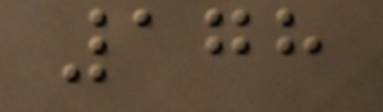178
